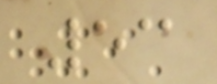53
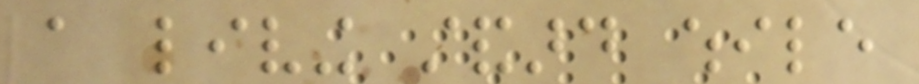a living standard while
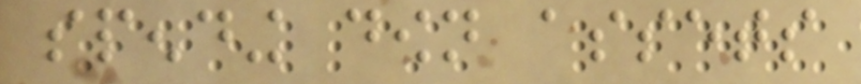spending down assets
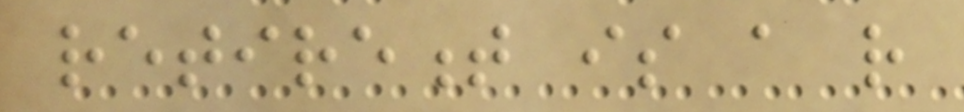retirement is a rather
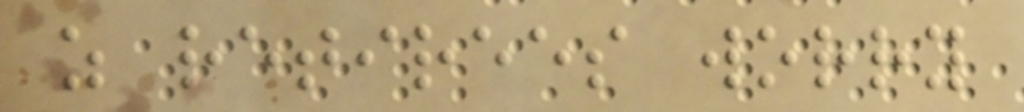as retirees worry
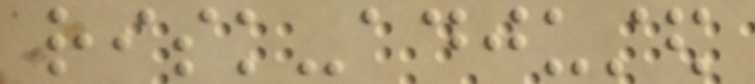risk-adjusted
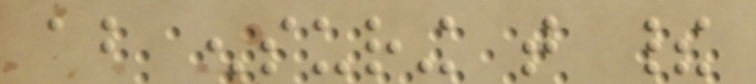about ensuring that their
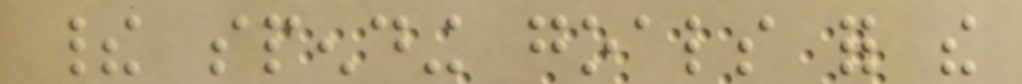their spending goals for the
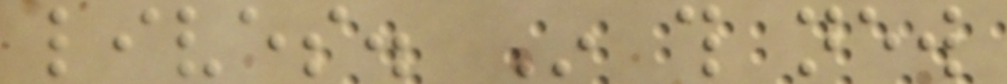lives. In this new
